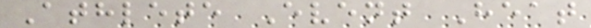Athlete Event Heat
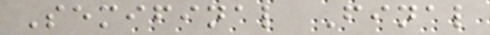Semifinal Final
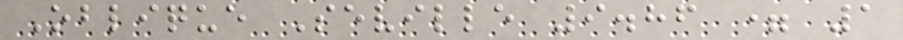Oblique Seville 9.86 = 1
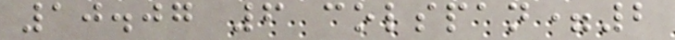10.07 6 colspan=2
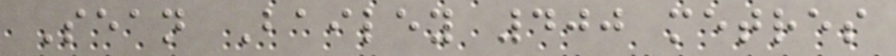Sean Bailey 400 metres
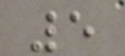5
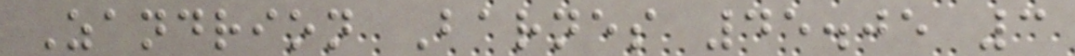Zandrion Barnes 45.05 3
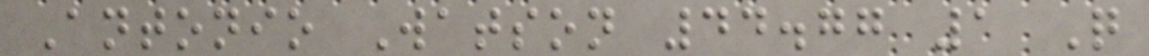Antonio Watson 44.77 1 Q
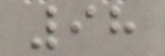98
